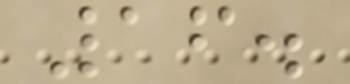16.
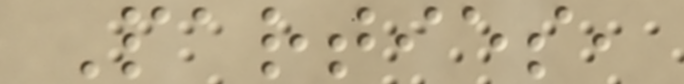Parties,
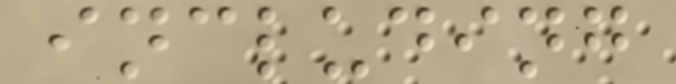including
